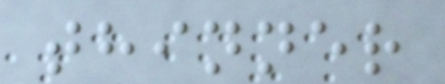thinner
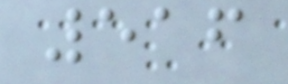516
